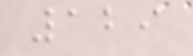129
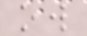ow
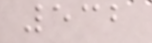532
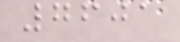7601
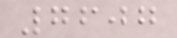7607
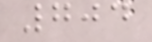704
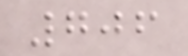706
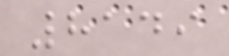8149
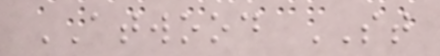ATWOOD ST
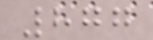877
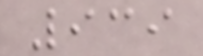939
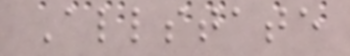Allstate
